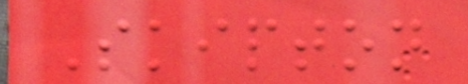Skipton
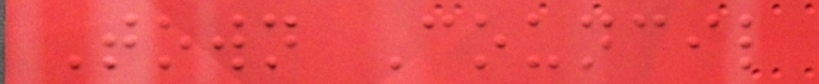Town Council
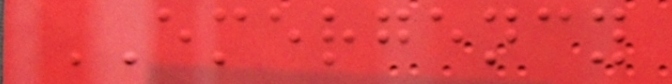EMERGENCY
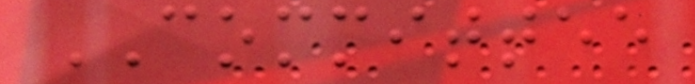COMMITTEE
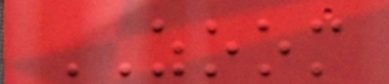ZOOM
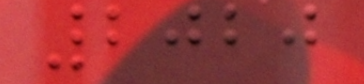2020
